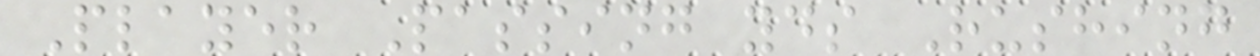Player Passing yds Rushing
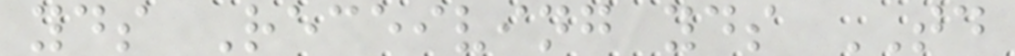yds Receiving yds TD
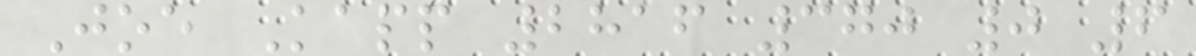Joe Kapp 2816 370 0 6
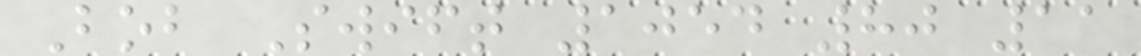Bob Swift 1054 80 11
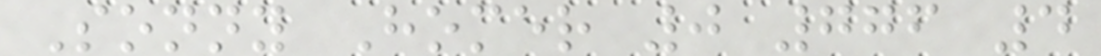Sonny Homer 0 776 4
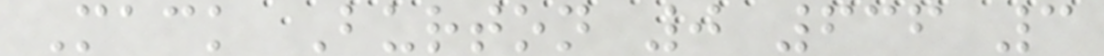Mack Burton 0 636 3
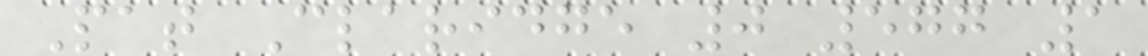Pat Claridge 0 577 1
